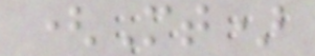(Mt)
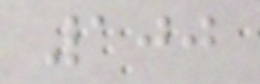100
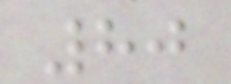80
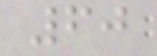60
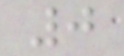0
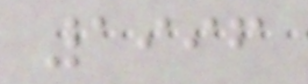1996
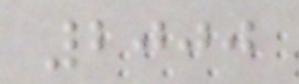2000
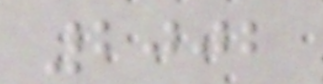2002
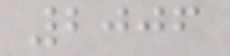2006
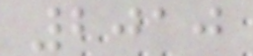2010
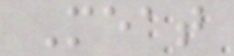Meat
